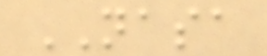NASA
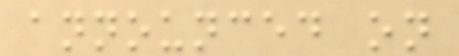announced on
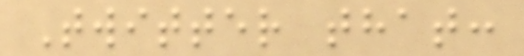Twitter that:
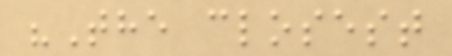"The closest
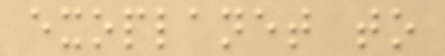exoplanet to
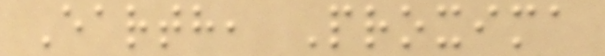Earth, Proxima
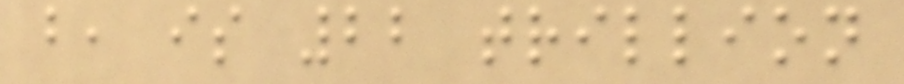b, is 22 trillion
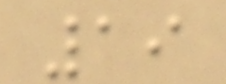19
